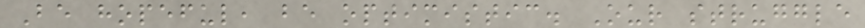Be hopeful, be optimistic. Our struggle
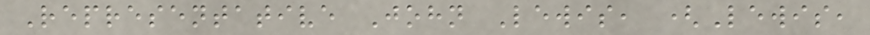Representative John Lewis, (Lewis,
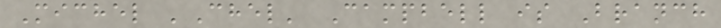Michel 'Chel' Campbell is Branch
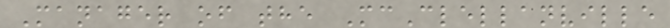Manager of the McClellanville
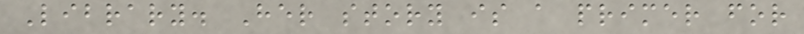Library. Her story is a primer for
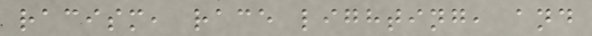racism, race lighting, and
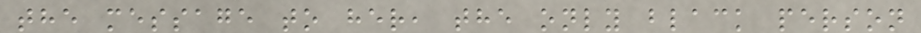the message to her, the only black person
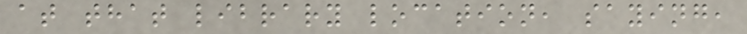at that library location, saying,
